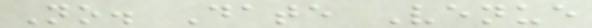No. Date Venue
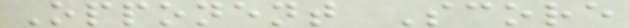Opponent Score
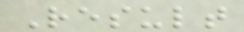Result
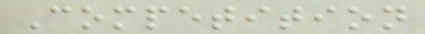Competition
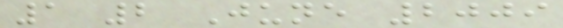1 2 June 2009
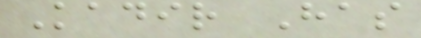Kadir Has
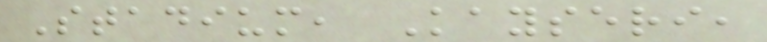Stadium, Kayseri,
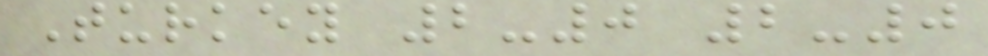Turkey 2-0 2-0
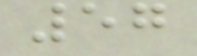57
